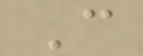C
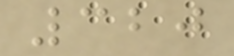320
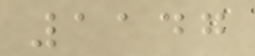1147
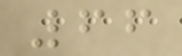66
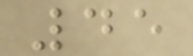45
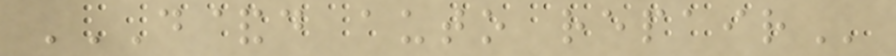D&D AUTO REPAIR
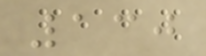130
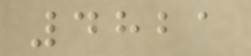4821
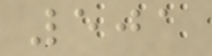501
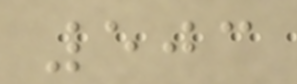503
